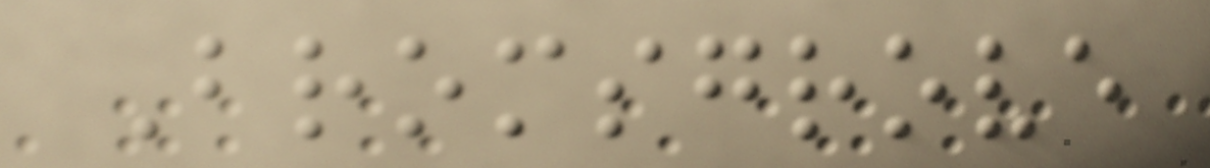Bromsgrove
